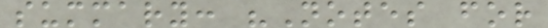summary: "Notes for
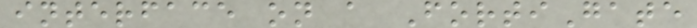interface on a FortiGate
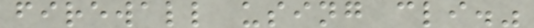firewall using cli."
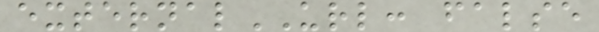externalURL: false
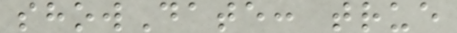showDate: true
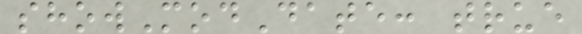showModDate: true
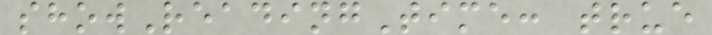showReadingTime: true
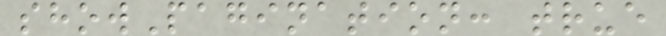showPagination: true
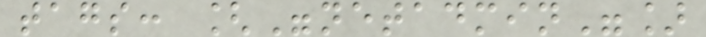tags: ["netadmin"]
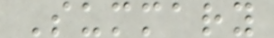Summary
